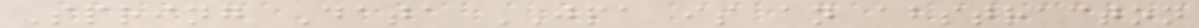Spring Data JPA is an abstracton
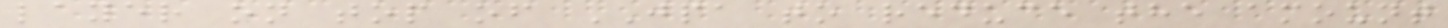layer on top of JPA to reduce the amount
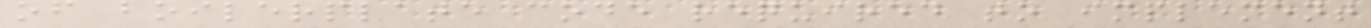of boilerplate code required to implement
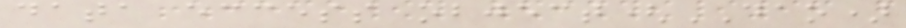data eccess object(DAO)
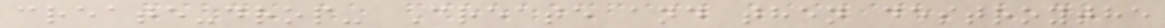create-drop- Create and then destroythe
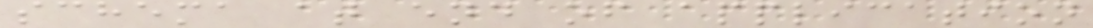schema at end of application
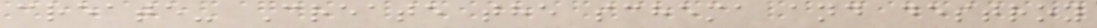create- Create the schema and destroy
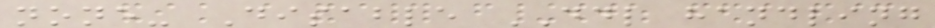none- Disable DDL handling
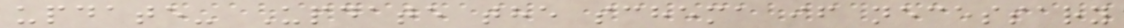update- Update the schema if necessary
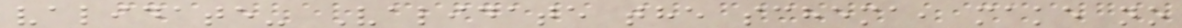validate- Validate the schema, make no
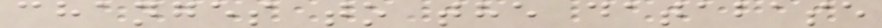changes to the database
